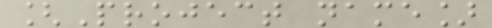[Project name]
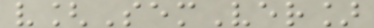v[SemVer]
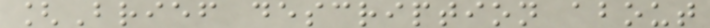[Brief description about
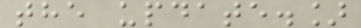the update.]
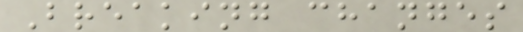Breaking changes
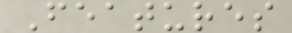Features
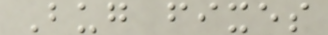Bug fixes
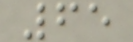65
